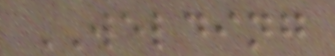WELDING
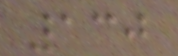130
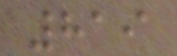819
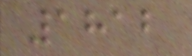1812
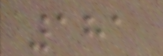181
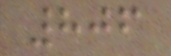806
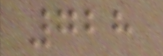728
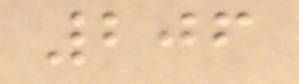206
